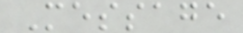Message
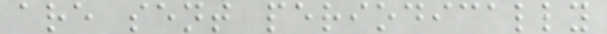are sent periodically
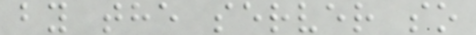by the server so
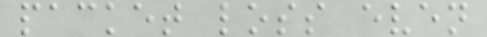packet loss even
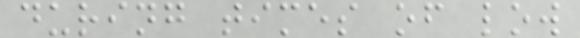during times of low
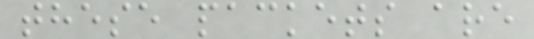these packets are
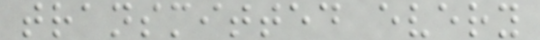transmitted every
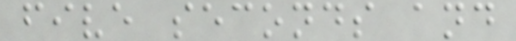five seconds and
